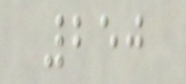250
